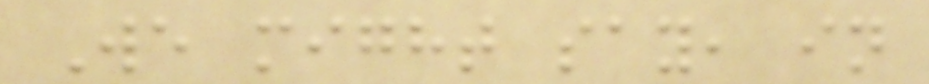We might say, in
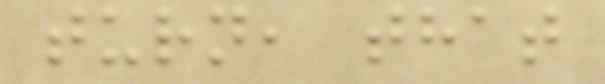turn, that
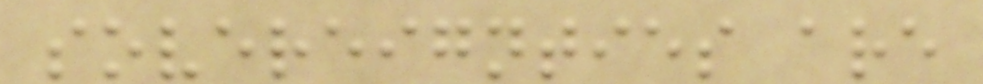sovereignties are
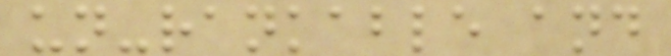un-rankable and
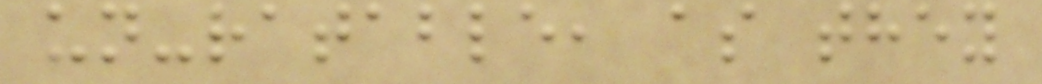un-ratable, as they
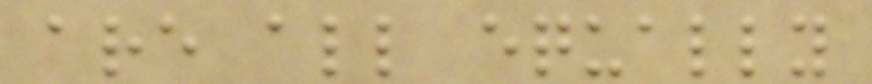are all equally
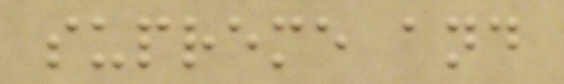supreme and
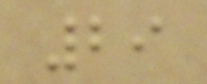29
